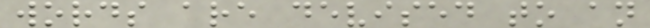words are devised to an
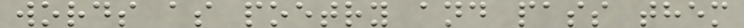words as poetry and pass them
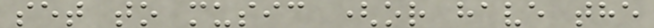set to music (or have the
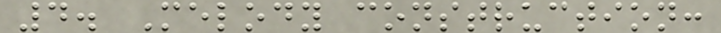4. Melody construction:
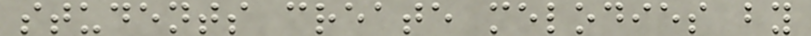students create melodies by
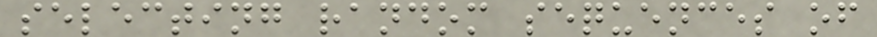selecting random sequences of
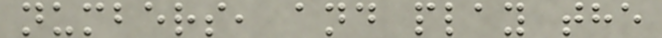numbers, and play the
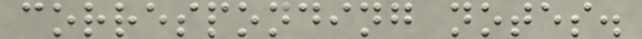corresponding notes.
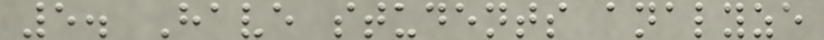5. Have students analyze
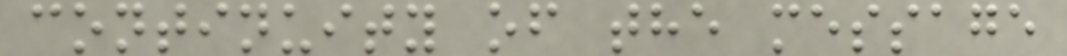continuity of the message
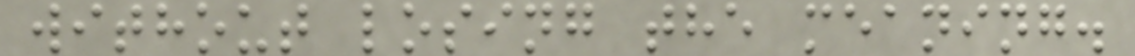without losing the meaning.
